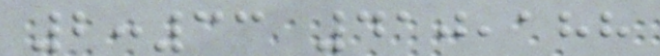2:33 410,188
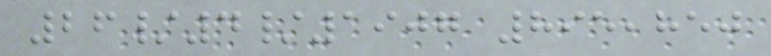26/4/1907 895,850
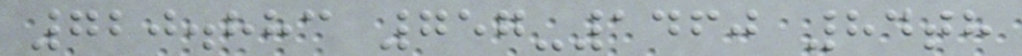720.883 757-1460 84th
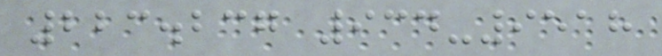223.237 934-9518
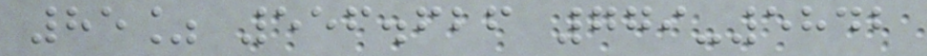85% 556.626 779-5842
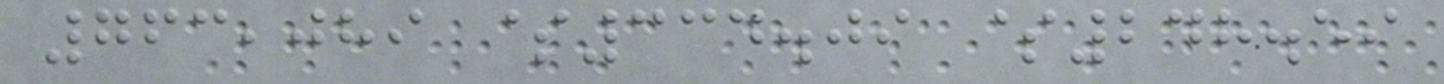763,089 $334.09 $248.59
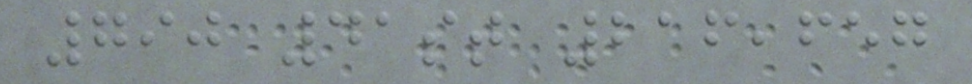790 41st 216,657
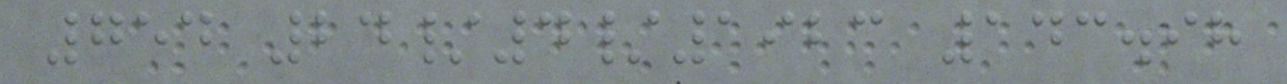754 24/4/1923 143.98
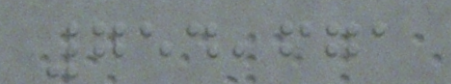754,671
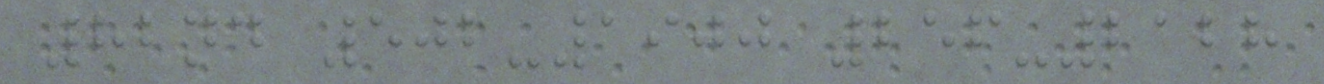82nd 502-1900 256-2128
